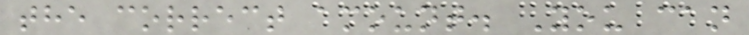the correct amount. You can
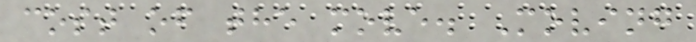cost of the move. Moving
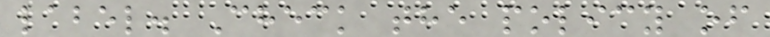label. Check the policy of
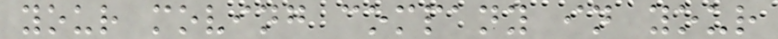your moving company in your
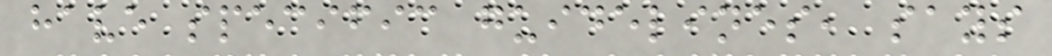have specific guidelines, says
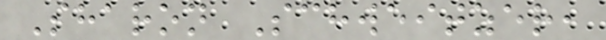Sharon Schweitzer,
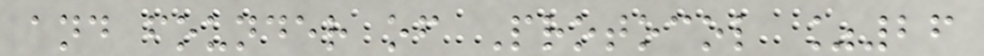and founder of Protocol %26
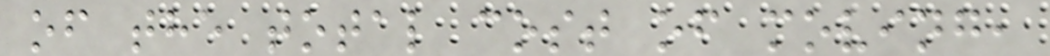of the total cost of moving,
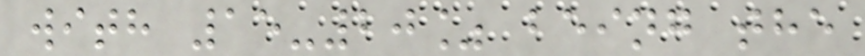with 15-20% being the
